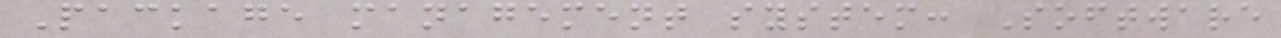Package management system: Software
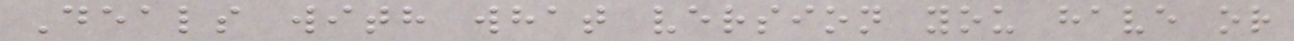Deals with what version you have or
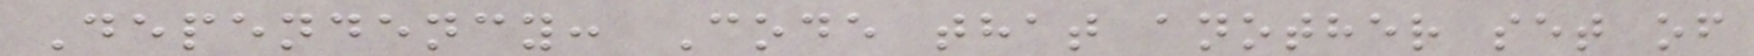Dependency: Code that another set of
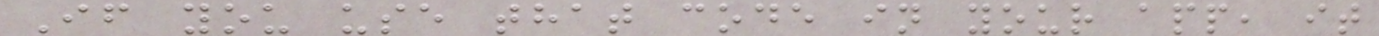If you use that code in your app, it
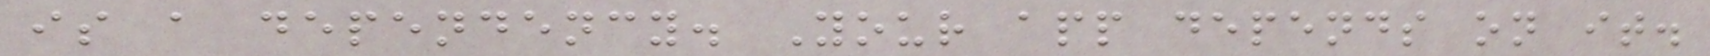is a dependency. Your app depends on it.
